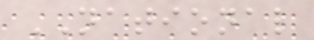NATIONAL
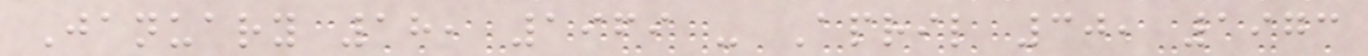January 18, 1969 - April 30, 1973
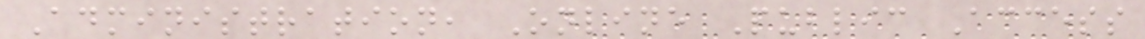Administration, Online Public Access
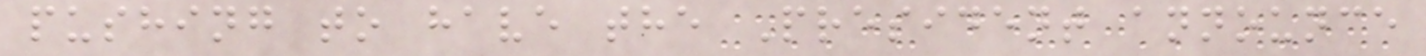pushing to have the President announce
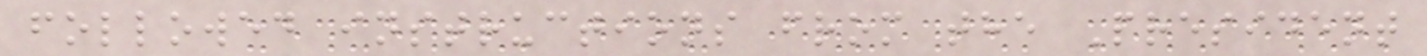followed instructions from the President
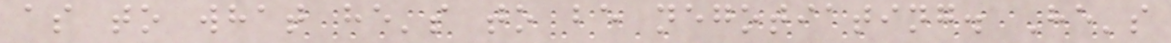as to what he's to be negotiating. He's
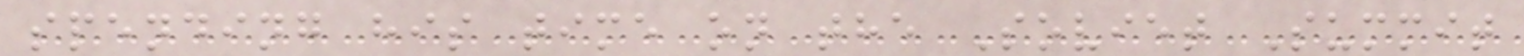spending his time on the Soviet Summit
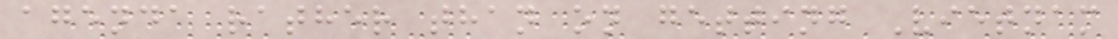agenda rather than on getting Vietnam
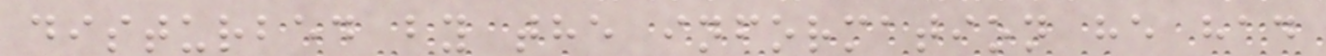disturbed by the information he had
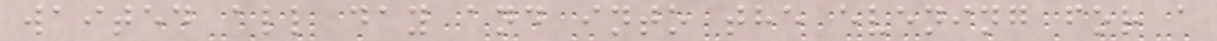waited all day and into the evening for a
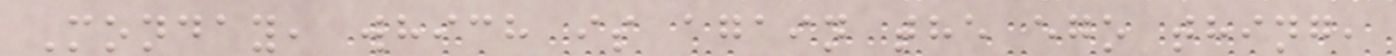Monday, which is again the ego thing,
